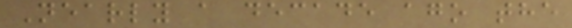Nearly a decade ago the
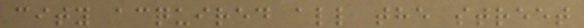city acquired all the street
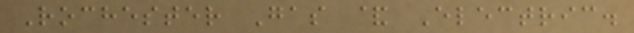Rochester Gas & Electric.
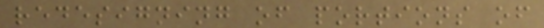redesigning of portions of
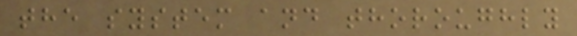the system and thoroughly
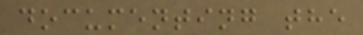documenting the
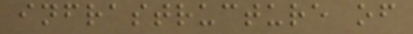infrastructure of
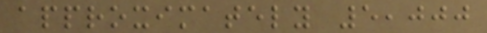approximately 5,000
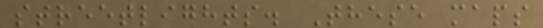streetlights. These maps
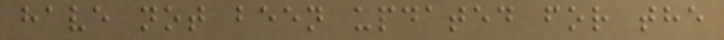have not been updated for the
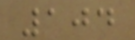104
